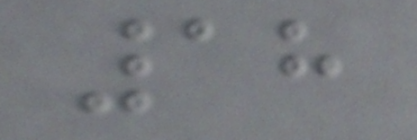18
